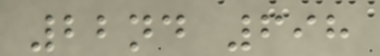22nd 698
